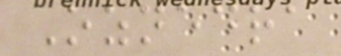Oznedra
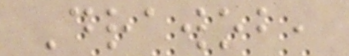Drawob,
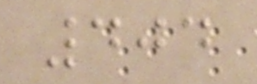404
